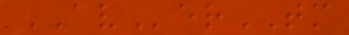AVerTM
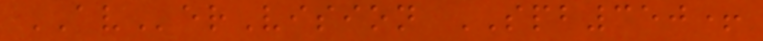AVerVision SPB350+
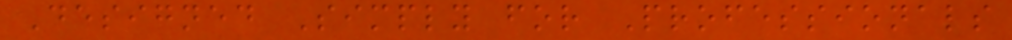Designed Simply for Professionals
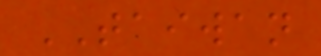TAIWAN
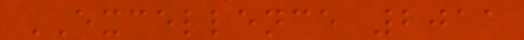EXCELLENCE 2011
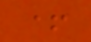+
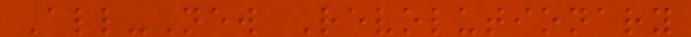All-New Revolutionary
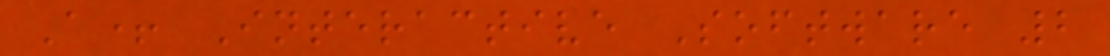A+ Interactive Software 2
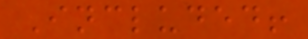Included!
